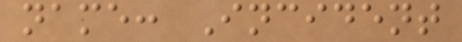name: Incident
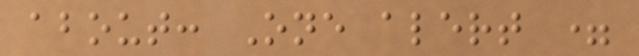about: One alert =
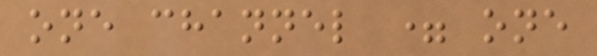one channel = one
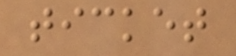ticket
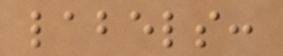labels:
